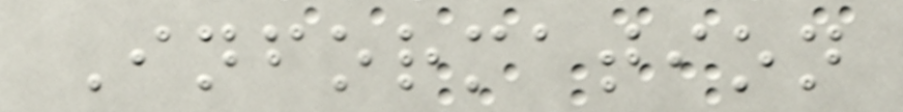Information
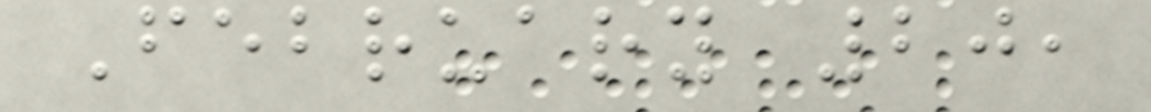February 20,
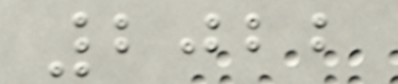2022
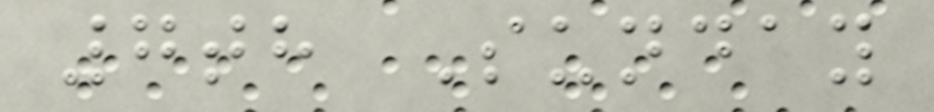7th Sunday
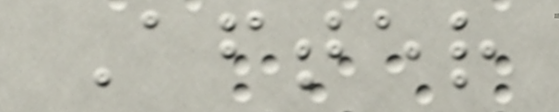After
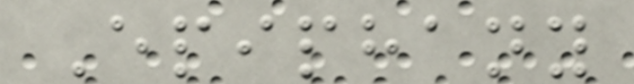Epiphany
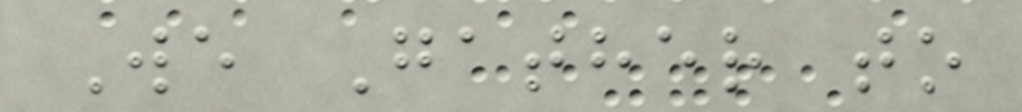We Gather to
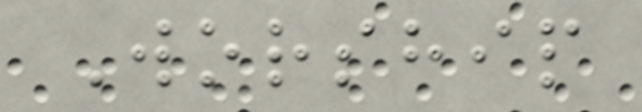Worship
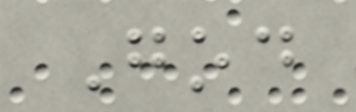God
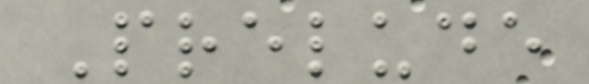Prelude
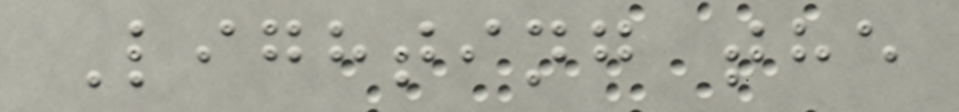Lighting the
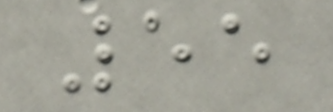55
